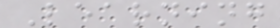Learning
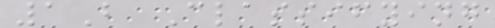1B Classifying
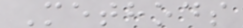Methods
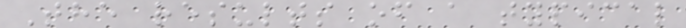The results of a typical
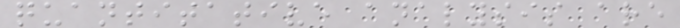quantitative analysis are
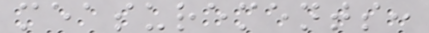measurements:
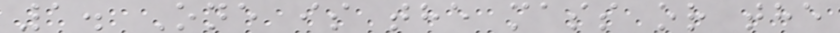1. One is the mass or the
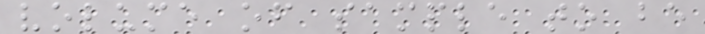volume of sample to be
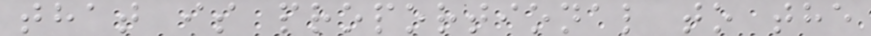that is proportional to the
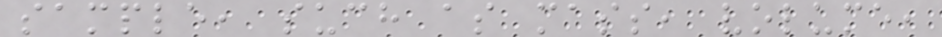sample, such as mass, volume,
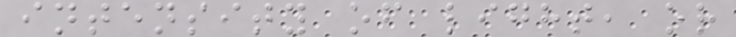intensity of light, or
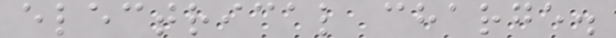electrical charge.
